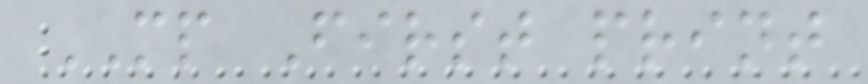MP First print
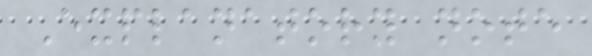Explanatory note
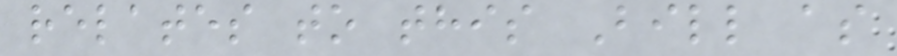relates to this Bill as
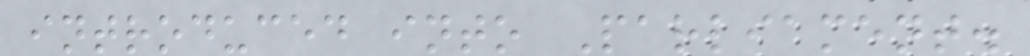introduced into Parliament.
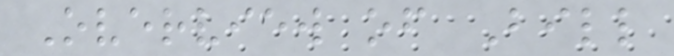Overview of Bill
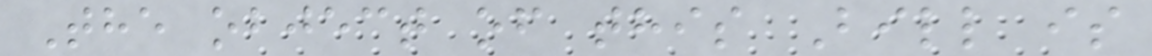The object of this Bill is
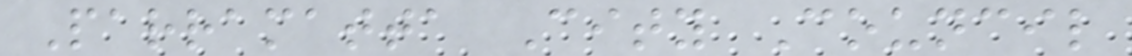Parramatta City Council
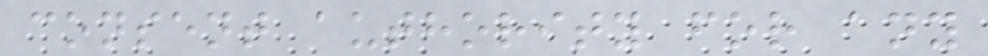consent authority for any
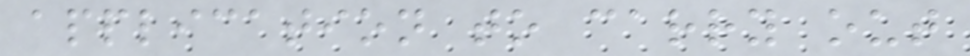application to carry out
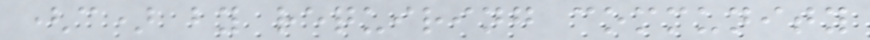(c) by requiring community
